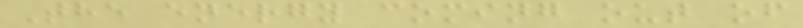The energy coming out of
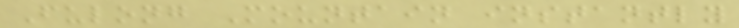Fulong Mountain instantly
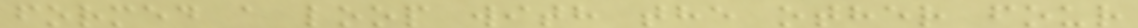formed a loop with the other four
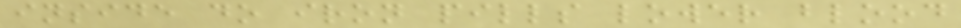inside do iron pills lower blood
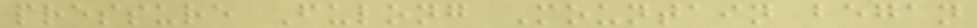pressure Fulong Mountain began
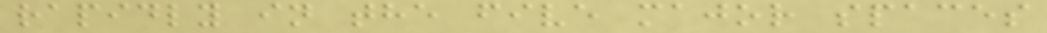rapidly in the five major spaces
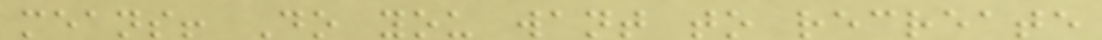means! Do you want to recreate
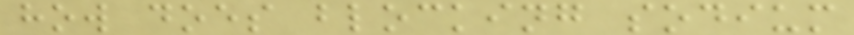how does blocking sodium
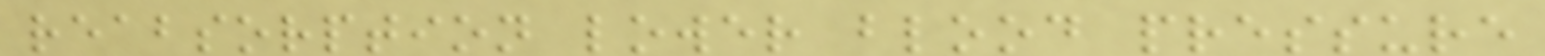reabsorption lower blood pressure
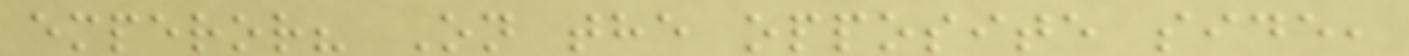emperor? On the opposite side,
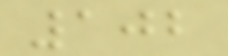102
